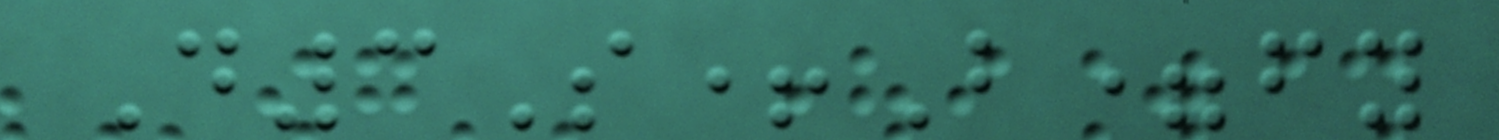D3S+B=fy
